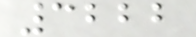3222
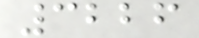3226
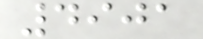4901
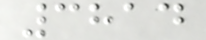3814
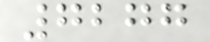7277
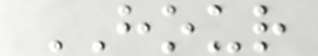HOUR
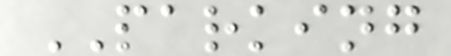PARKING
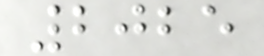2025
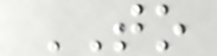TO
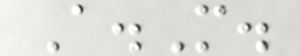A.M.
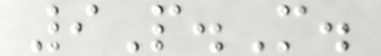9P.M.
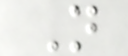N
